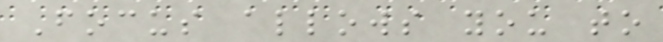Focus allows you to
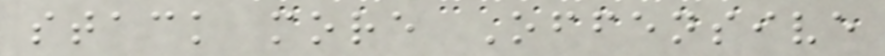stack more Offensive
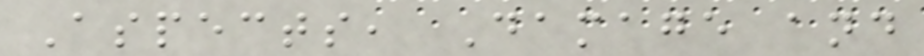Aspects, Damage and
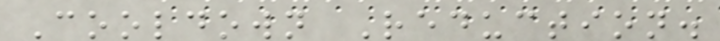Cooldown Reduction.
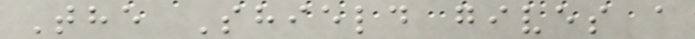The Shield gives a
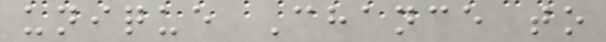unique Chance to
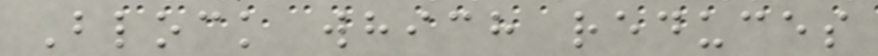Block which reduces
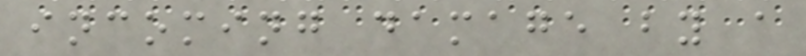incoming damage by a
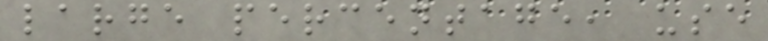large percentage, use
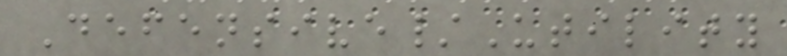Defensive/Utility
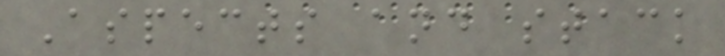Aspects and stack
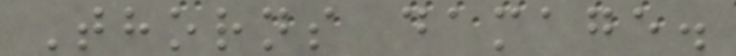Thorns damage.
